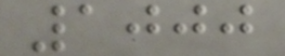1000
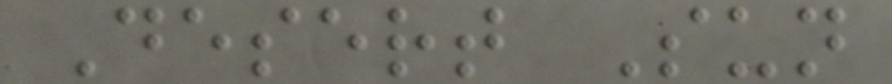Desert Sun
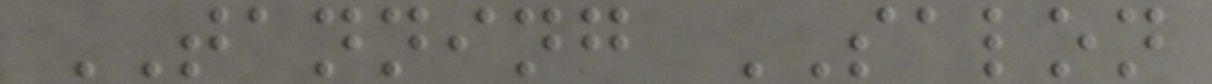TANNING SALON
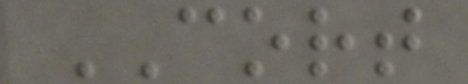CORT
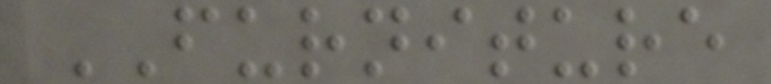FURNITURE
